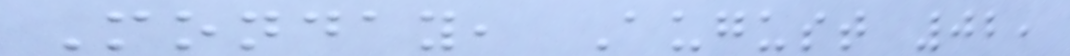Monday, August 02,
